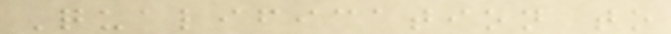Qualification to
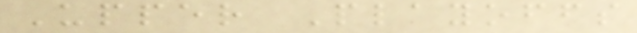Upper Playoffs
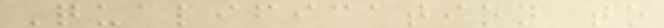Qualification to
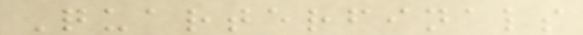Quarterfinals
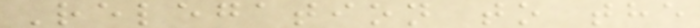Relegation to the
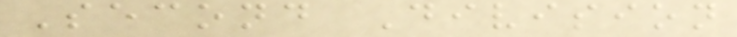Second Division
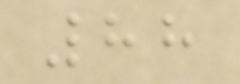88
